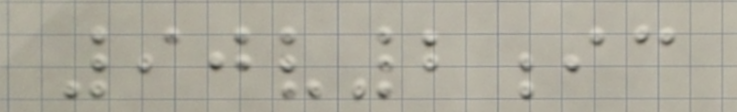90v2ic
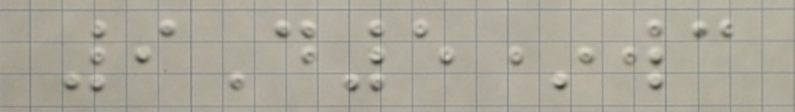9D5*wc
